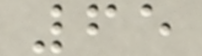65
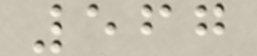567
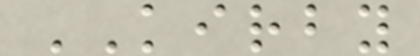KIRBY
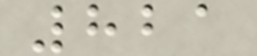821
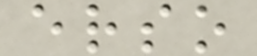erso
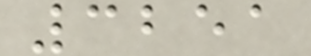3251
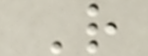R
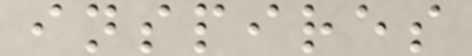inspires
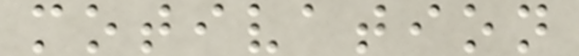motivation
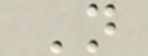N
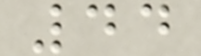44
